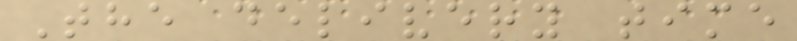The delivery time
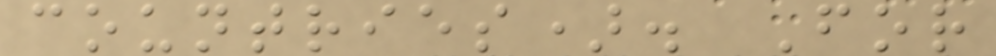countries). For
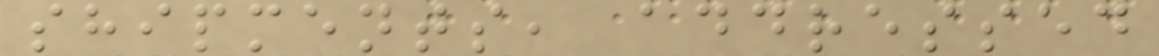shipments, addressed
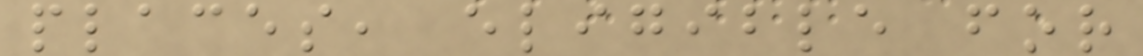places, eligible for
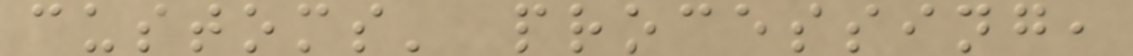customs' processing,
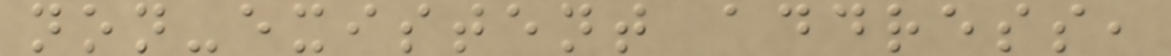non-existent address,
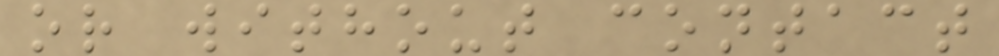or without contact
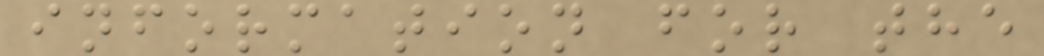information for the
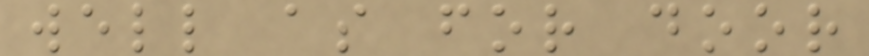well as for door
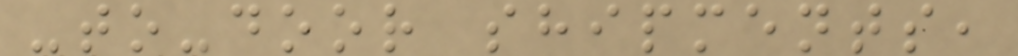-to-door shipments,
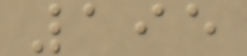195
